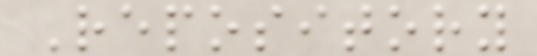Repository
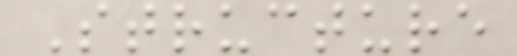Structure
